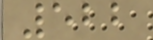522
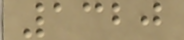1320
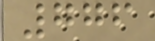776
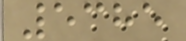5385
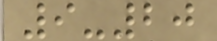9-20
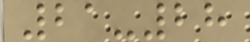21-28
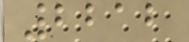2212
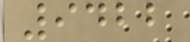9422
